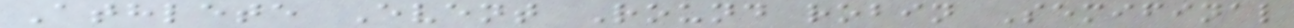Athlete Event Round robin Semifinal
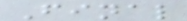Final
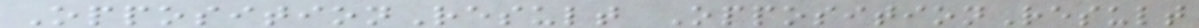OppositionResult OppositionResult
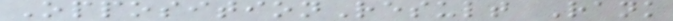OppositionResult Rank
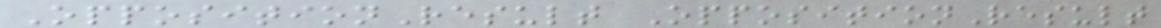OppositionResult OppositionResult
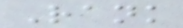Rank
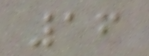16
